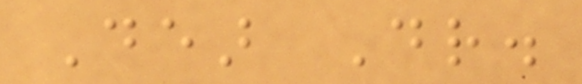Dear Dr.
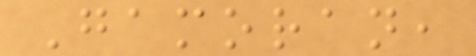Gamoran,
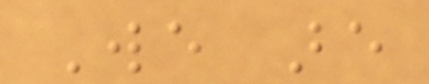We are
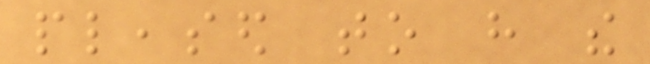pleased to have the
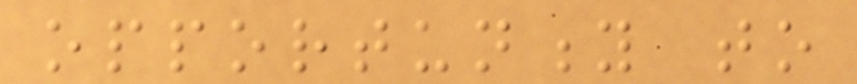opportunity to
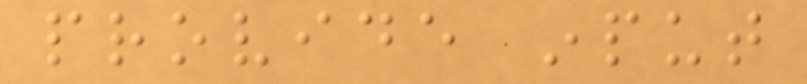provide input
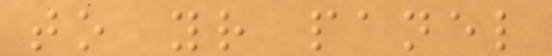to your panel
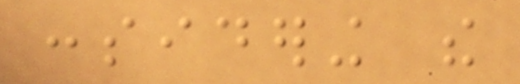considering the
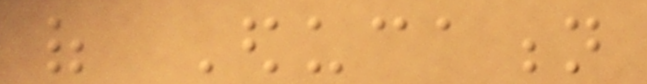of Education
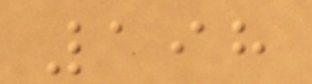198
